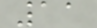11
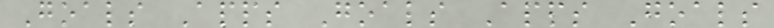Goals Apps Goals Apps Goals
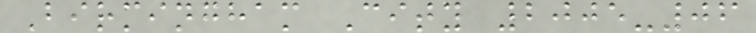Birmingham City 2005-06
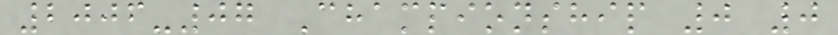2006-07 Championship 0 0
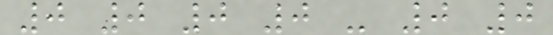0 0 0 0 - 0 0
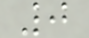0
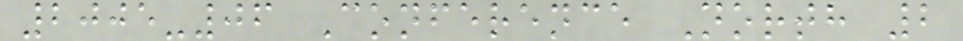2005-06 Conference North 2
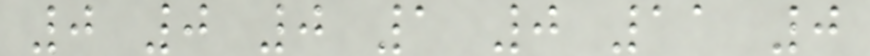0 0 0 1 0 11 0
